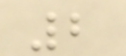2
